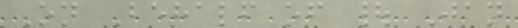On Behalf of | Jan
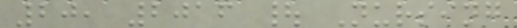20, 2016 | Nursing
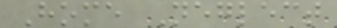Home Neglect
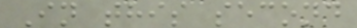In this second
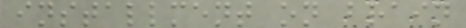installment on brain
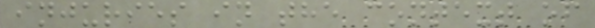injuries in the context of
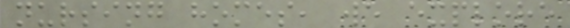nursing homes, we explore
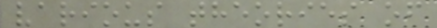various theories of
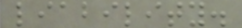liability.
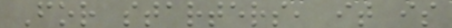For starters, it is
